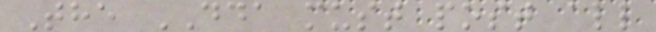The DDA must post all
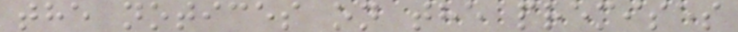the notices on the premises
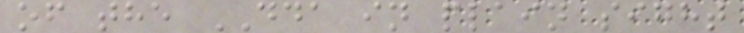of the DDA in plain sight
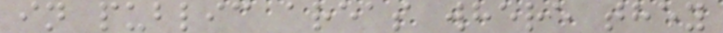in public areas where they
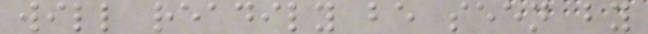will readily be seen by
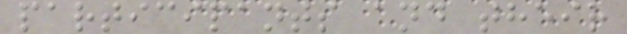participants and their
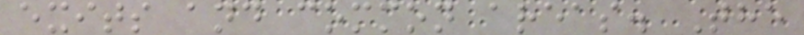exits and common areas. The
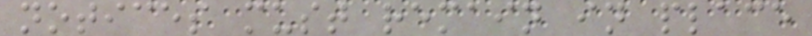notices must remain in place
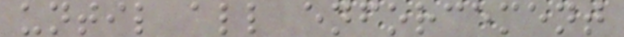until all enforcement
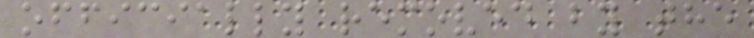officially removed by the
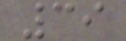39
